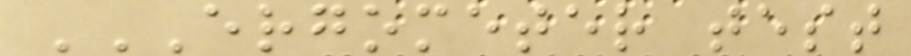ERGOMETER TEST
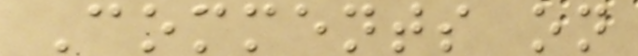Comments on
